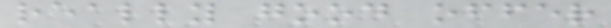really good offer
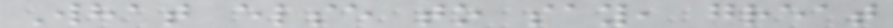What else to say, great
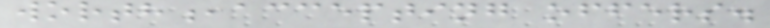worth,accepting offers.
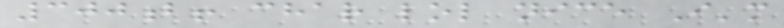300b! char lol nice I'm
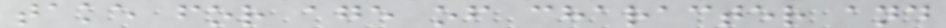take for age of character and
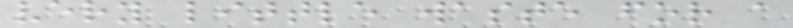very little waste for a
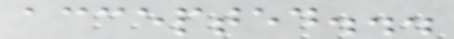accepted...
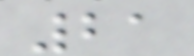21
